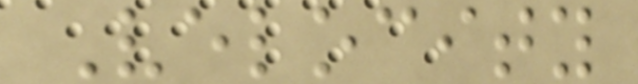Velocity
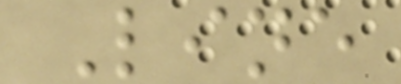Line
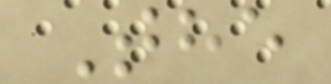The
